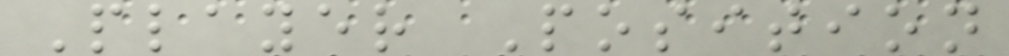Player Position
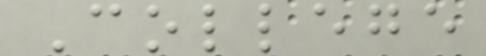College
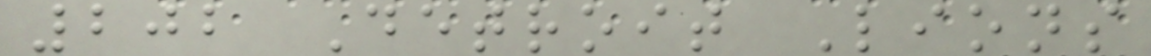202 Detroit Lions
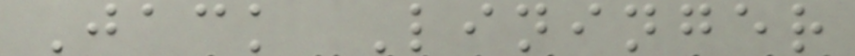Jack Lininger
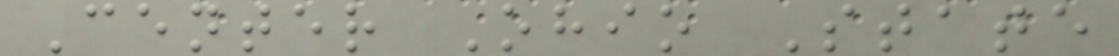Center Ohio State
